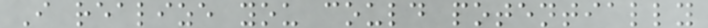I realize you could potentially
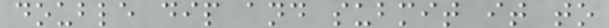double dip and submit it to
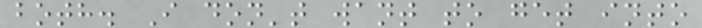both. I don't want to get into
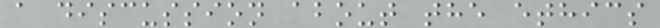a discussion about the ethics
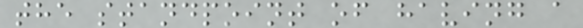the standpoint of having a
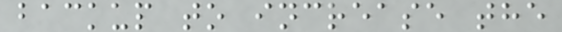backup to increase the
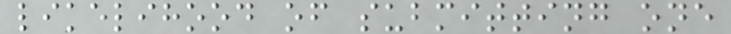likelihood of submitting one
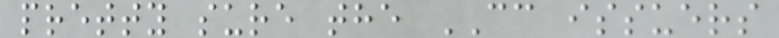pretty sure the CC issuers
